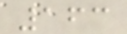163
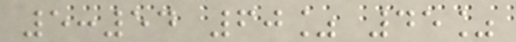5:54 60% 45%
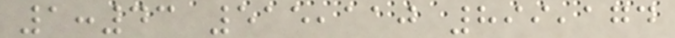1:43 515,110 899,174
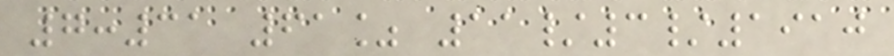7:31 61% 11/3/1910
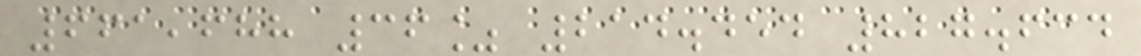661,688 36% 214.454 827.634
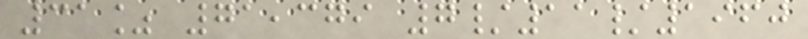31% 71,379 7/11/1960
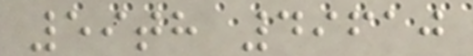59th 49610
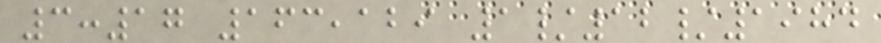3:17 163,129 1/12/1984
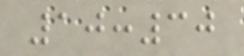10:30
